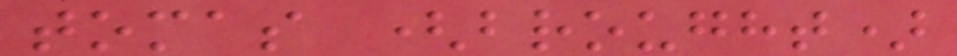tomas (brought)
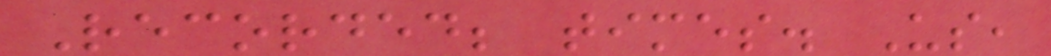Recorded; times. Us,
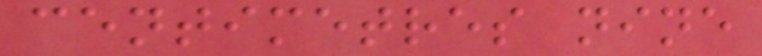centimetres nine
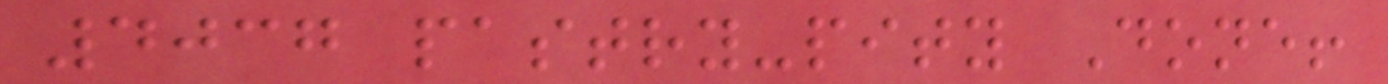4037 pastry-pity Done!
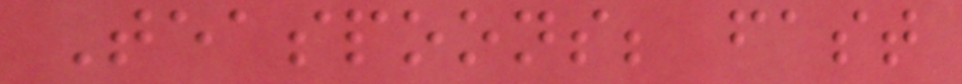Teaspoons; fast
